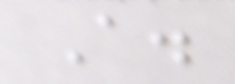A.
